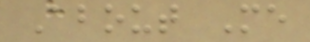About Me
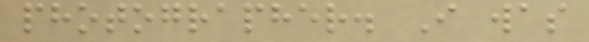photographer. I was
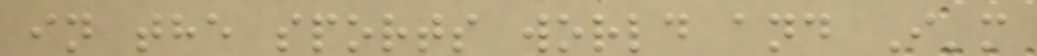in the sports world and I'm
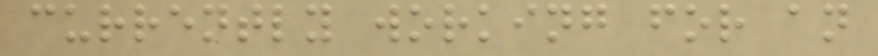currently working for an
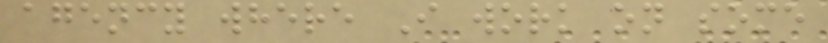agency where I work on some
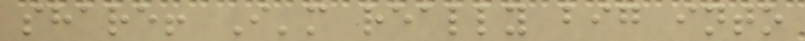share! I'm really big into
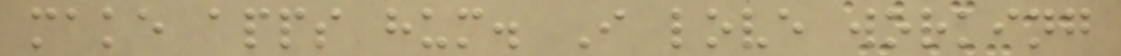make apps hum. I love working
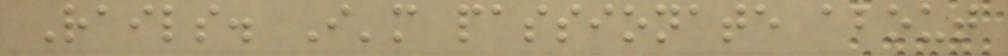Rails. I'm passionate about
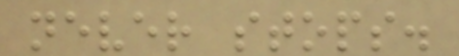never stops.
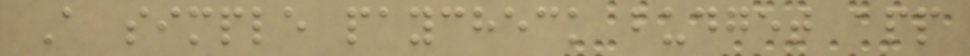A simple paycheck budget app
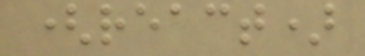(react)
